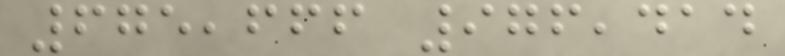675,666 976,414
